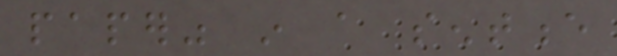paper" in a sentence
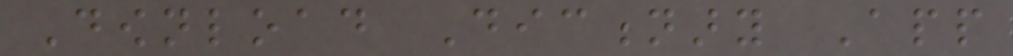Download Dictionary App
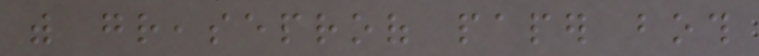with greaseproof paper both
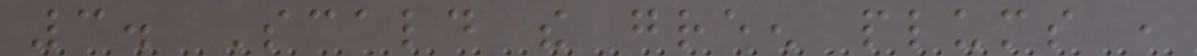3. Scald the green plums ,
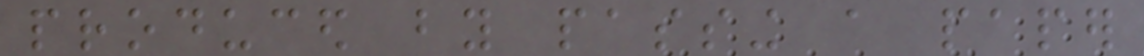produced by passing a paper
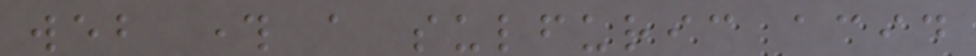web through a sulfuric acid
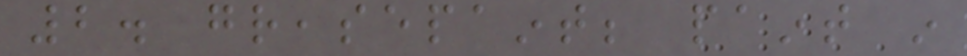2. greasepaint; paint in
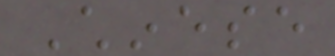Chinese
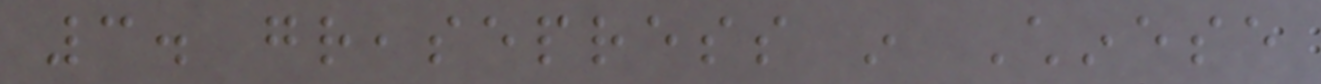3. greasepress in Chinese
